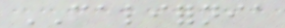CALIFORNIA
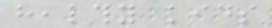healthy kids
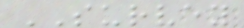SURVEY
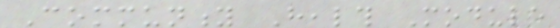Community Health Module
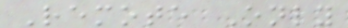Remote Only
